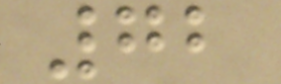72
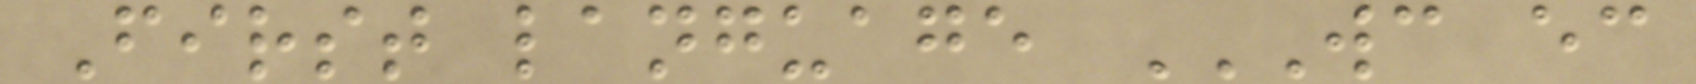First language WC EC
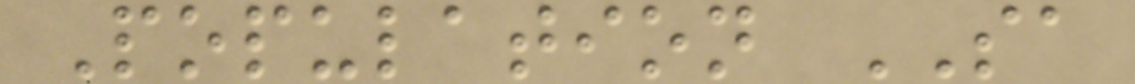Population SA
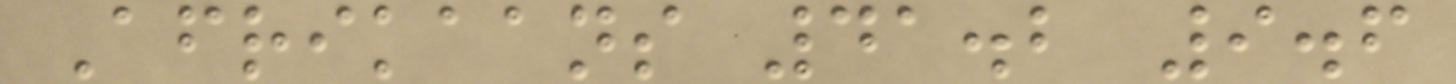Afrikaans 41.2 9.6
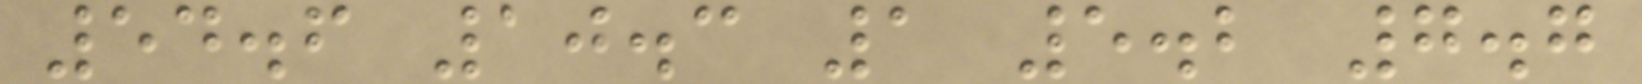54.6 10.3 1 5.2 7.7
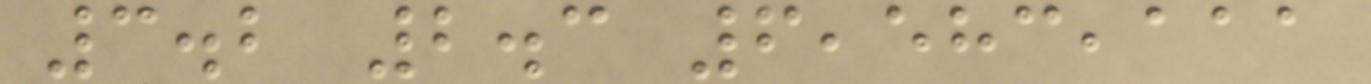3.2 2.3 6,583,111
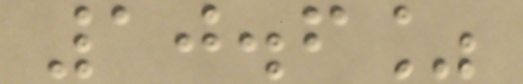10.6%
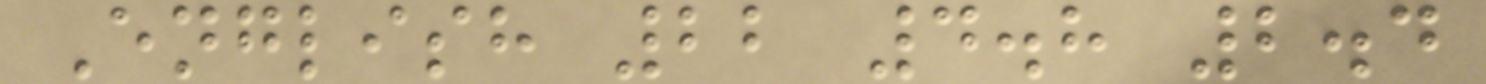English 22 4.8 2.4
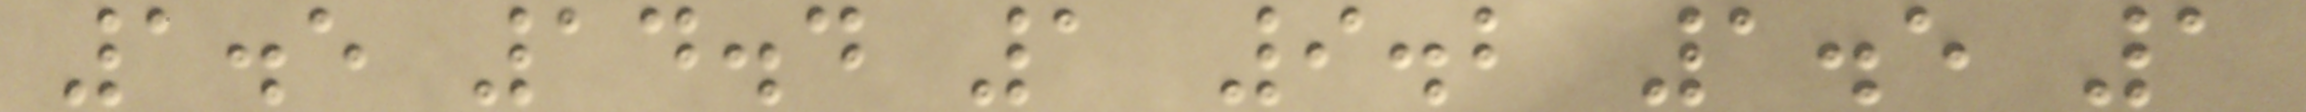1.5 14.4 1 9.2 1.5 1
